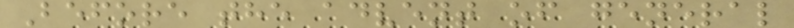Before the advent of general
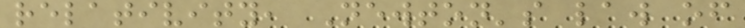relativity, Newton's law of
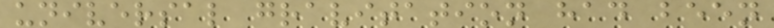universal gravitation had been
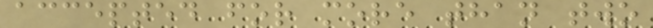accepted for more than two
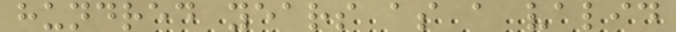hundred years as a valid
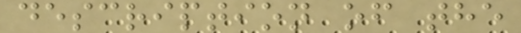description of the
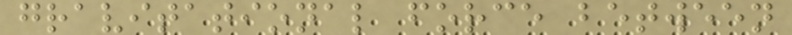gravitational force between
